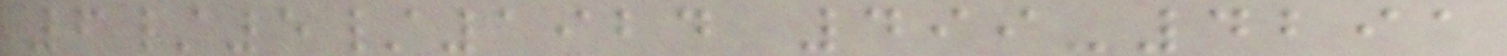6/5/1924 499-4291
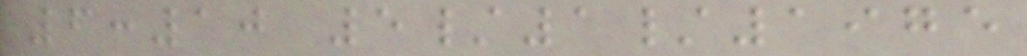6:10 5/1/1975
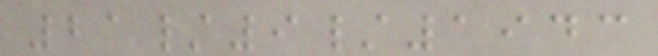21/9/1943
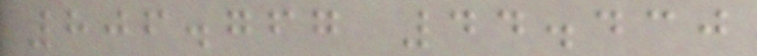806.767 44.430
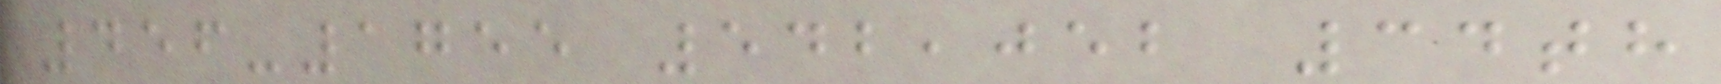456-1755 542,052 34th
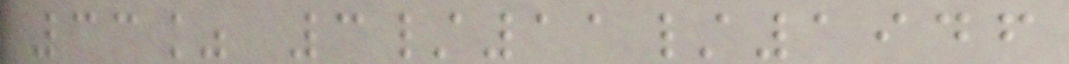33% 3/11/1946
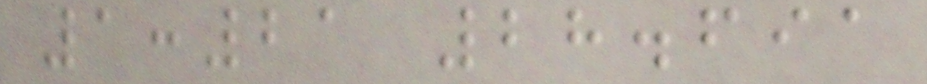1:21 28.691
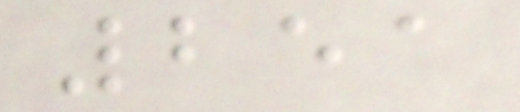251
